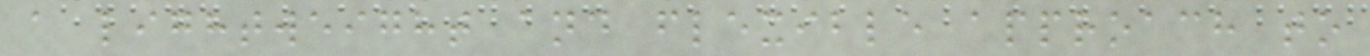a lightweight and flexible approach to
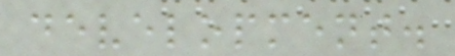development.
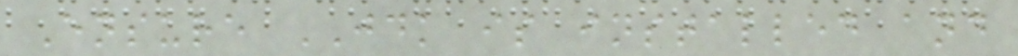Ensure JDK is installed and
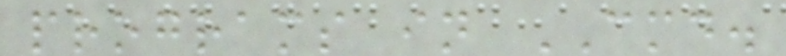programs in CMD.
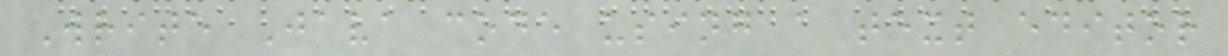Write Java code using a text editor
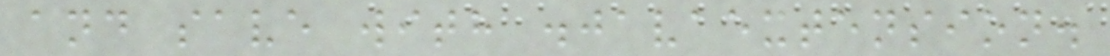and save with .javaextension.
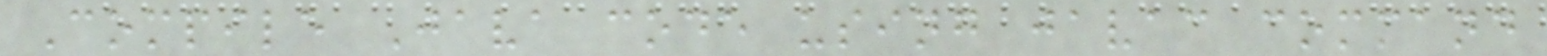Compile Java code using javac command
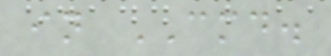in CMD.
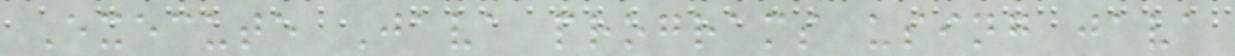Execute Java programs using java
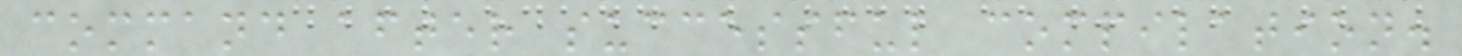command after successful compilation.
